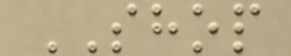SHOP
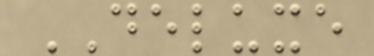DELUXE
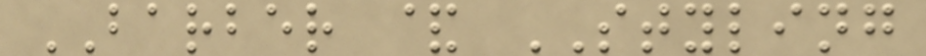BARBER & STYLING
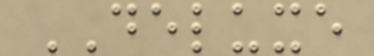DELUXE
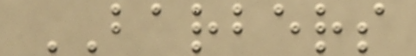BARBERS
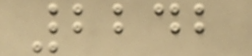2242
